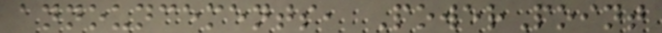announcements, PowerPoint
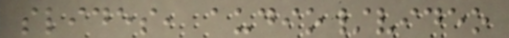slides, audio/video
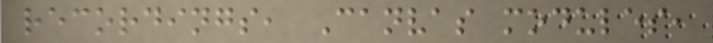recordings, Canvas modules,
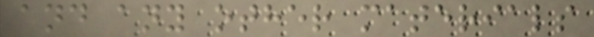and any other materials
